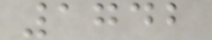1742
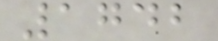1742
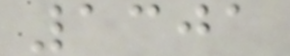1301
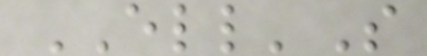ELL'S
